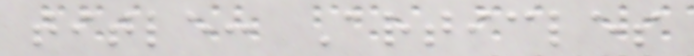title: Articles
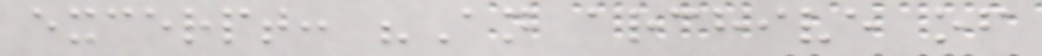excerpt: "An archive of
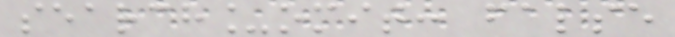search_omit: false
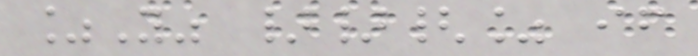%Y" }}{% if
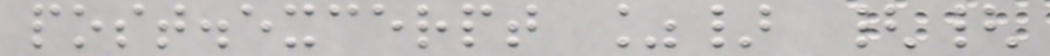post.excerpt %} {{
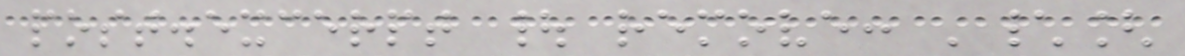post.excerpt | remove: '\[
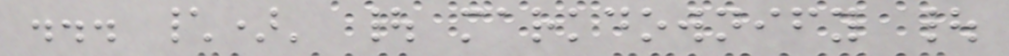... \)' | markdownify |
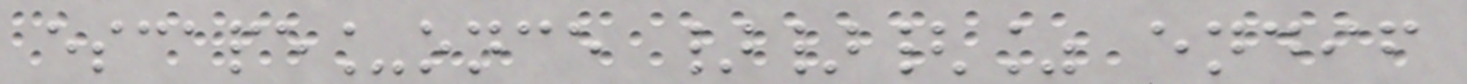escape_once }}{% endif
